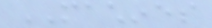MACHINES
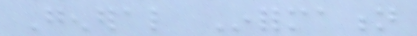General Information
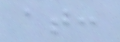at:
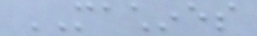MACHINES
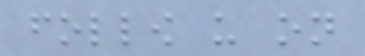follow us on
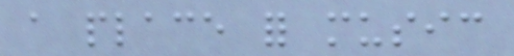a place for music
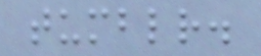tumblr.
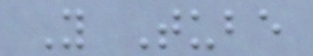You Tube
